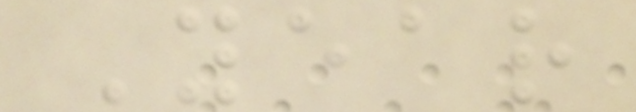Year
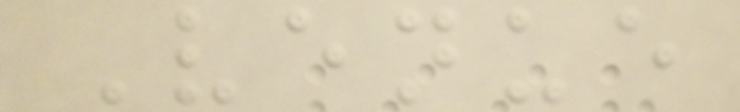Venue
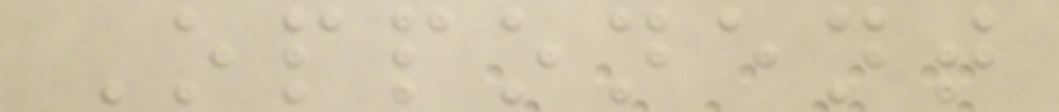Opponent
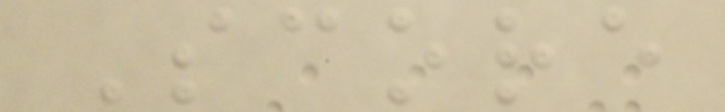Score
